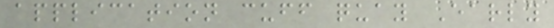application cuff quay Early
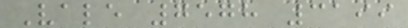Vale 7578 3199
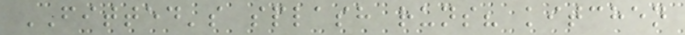FITTED's splash runs? kitchen
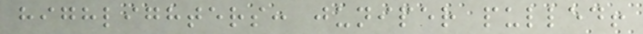highlighters: juniper pulled!
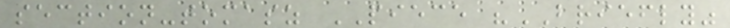section-tomasz PIECE "BRIEFLY"
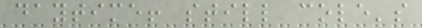daytime! still cole's
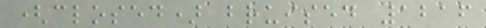(closed) bruised 1216
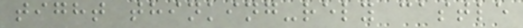tight thinking-rely castle
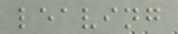leaving
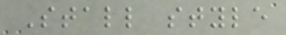Stall style
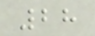28
